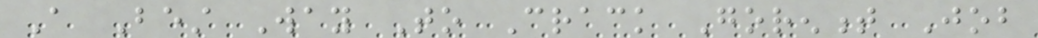A Best Way To Crack Gorenment Job
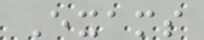Exams
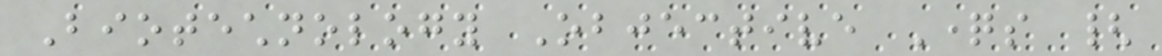Biotechnology Objective Questions {
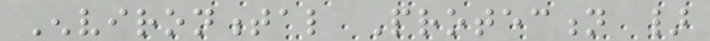Environmental Protection }
